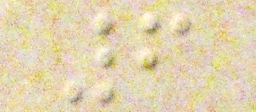6
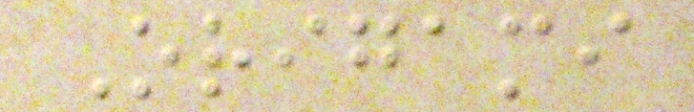Origami
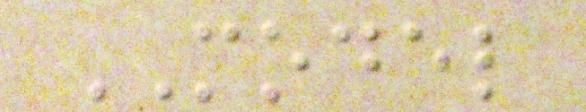MODEL
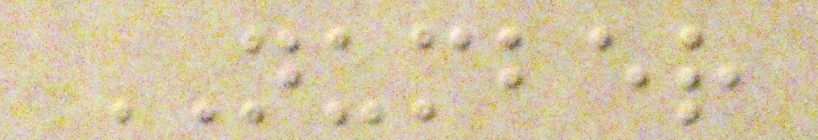NUMBER
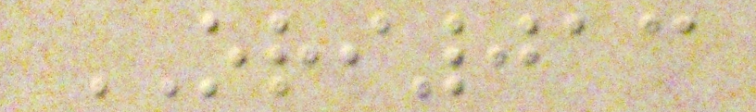ORI013
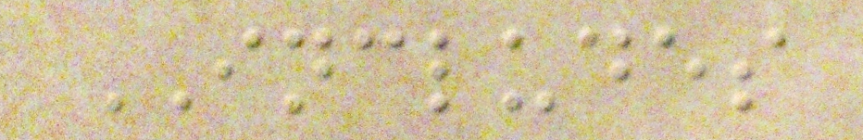INCLUDES
